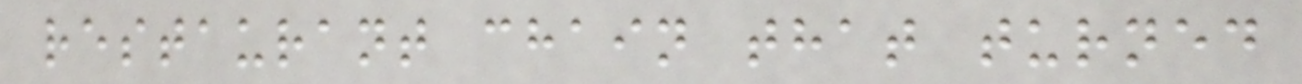restaurant chain that turned
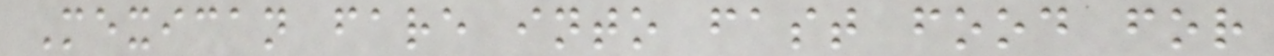Mexican fare into fast food for
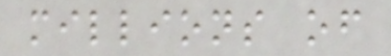millions of
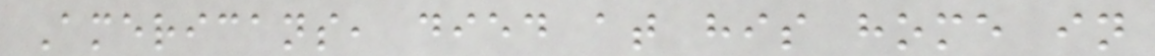Americans, died at his home in
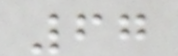67
